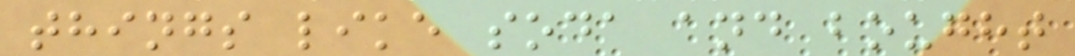things like soda and bought
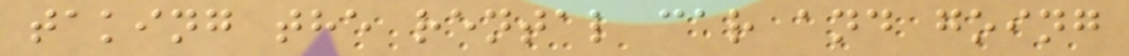taking the rental car and going
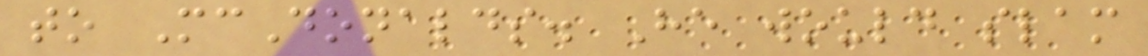to McDonalds. He would slam
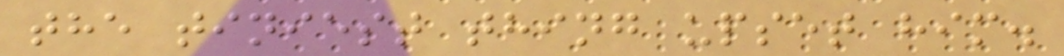the tiniest thing upset him.
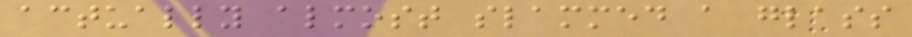actually almost slammed a glass
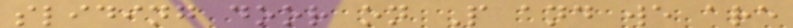sliding door on P and we are
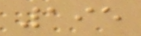195
